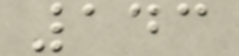143
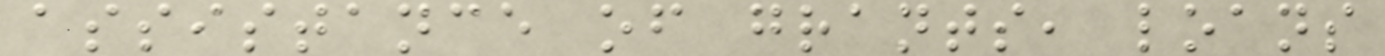assistance of grants, loans
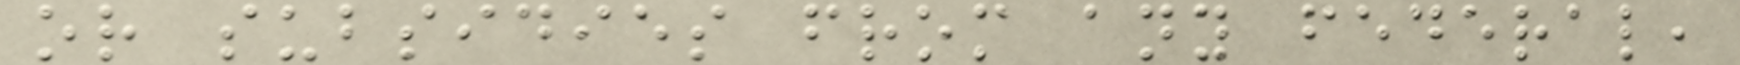or subsidies from any federal,
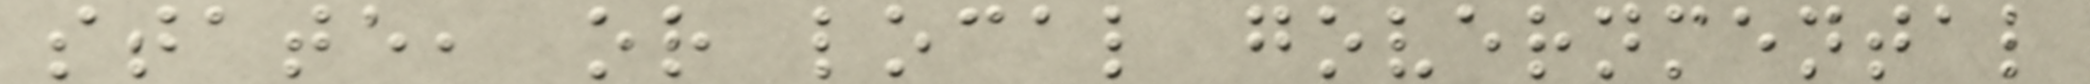state, or local governmental
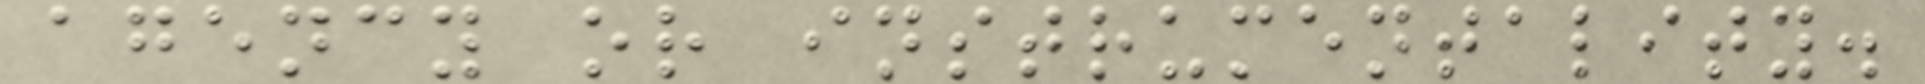agency or instrumentality.
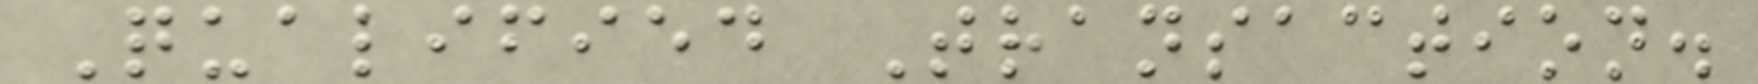Qualified Transaction.
